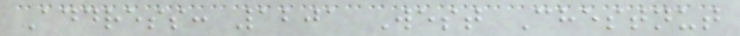Address: 1201 West Chestnut
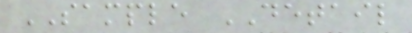SAMPLE DETAIL
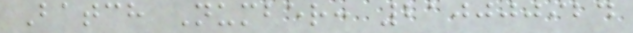Batch Number: 210000924
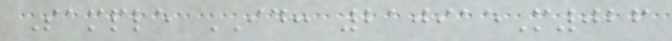Sample ID: 210915M026
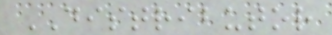DISTRIBUTOR
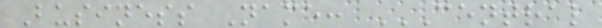Business Name: CENTRAL
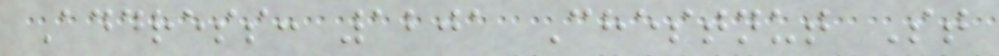Address: 1201 Chestnut St
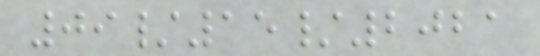09/15/2021
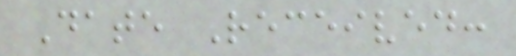Date Received:
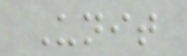Unit
